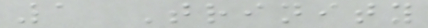1 Trinity
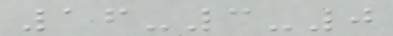16-3-0
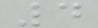4
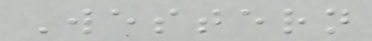Western
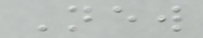New
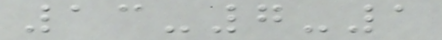13-7-1
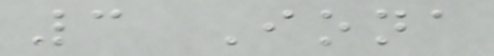3 Iona
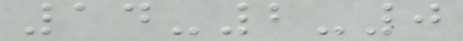14-2-0
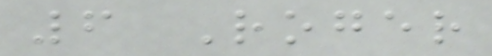6 Roger
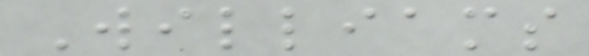Williams
